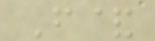F&
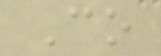Co
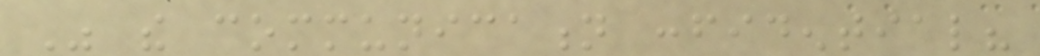Was the communication confidential?
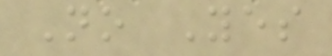No Yes
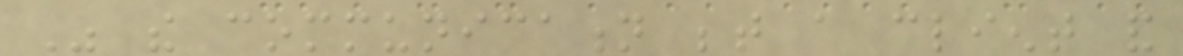Was the communication between a client and
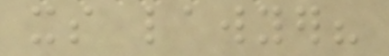its lawyer?
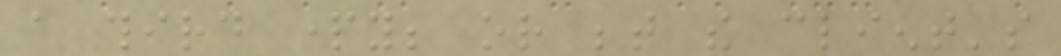a third party; or between the client's
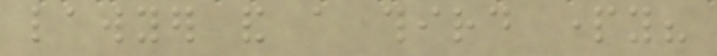lawyer and a third party?
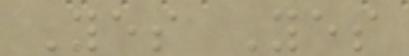Yes Yes
